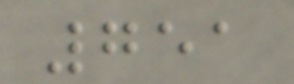751
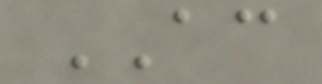AC
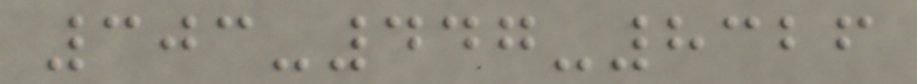303-447-8326
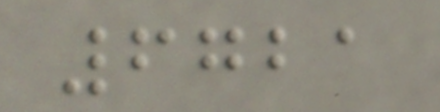6721
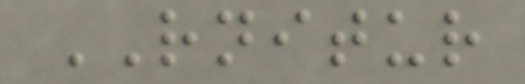RNITUR
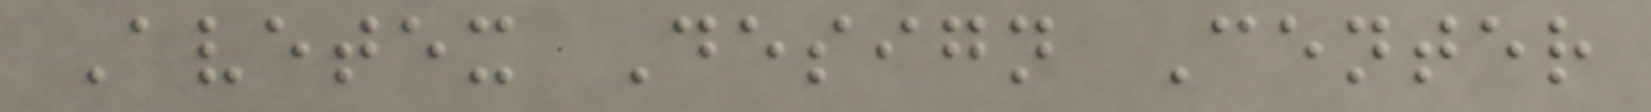Avetex Design Center
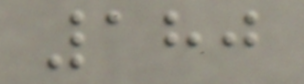180
